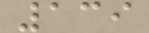139
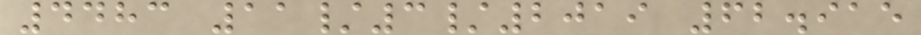4483 11/3/2019 62.915
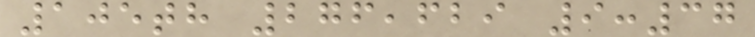105th 276,629 9:37
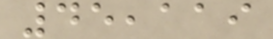45,119
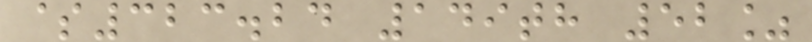$323.24 149th 52%
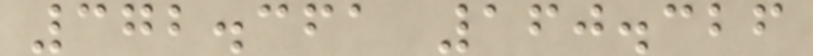372.361 160.326
